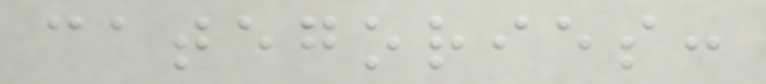categories:
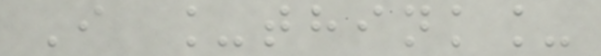I _think_
